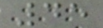45
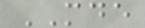MDE
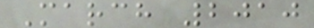March 2010
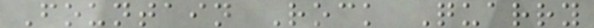Fountain Rock Quarry
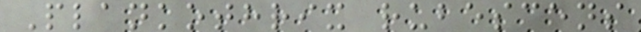Plankothrix rubescens
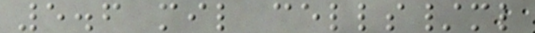5.6 mil cells/ml
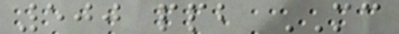500 ppb MC
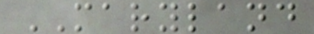MARYLAND
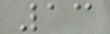13
